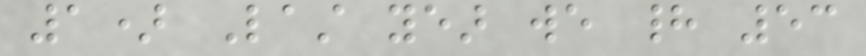1) Last year we had 53
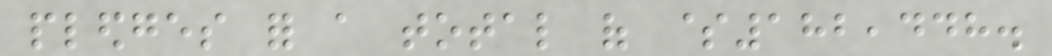pledges for a total of $182,448.
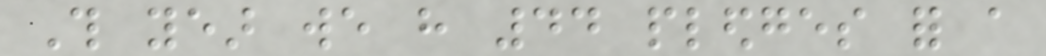This year we have 44 pledges for a
